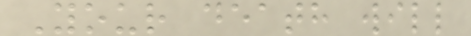Your death will
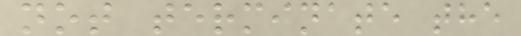not terminate the
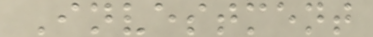Investment
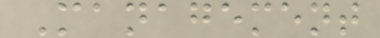Management
